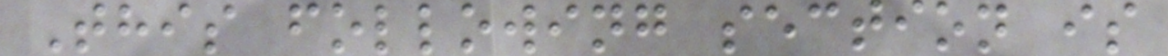This following section is
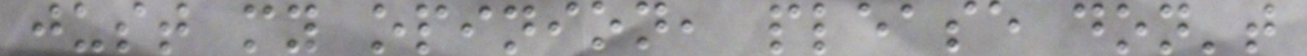just my opinion, please don't
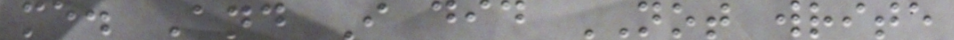me. And I did NOT write
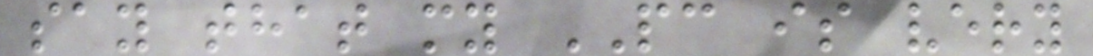say that my PC is very
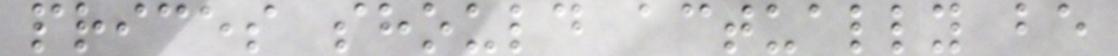prices should actually be
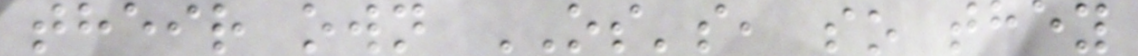their own OS's, so they
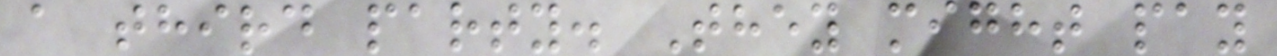a third party. They might pay
